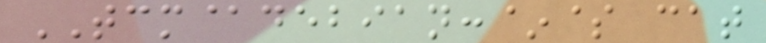TCM@debian:~$ cat
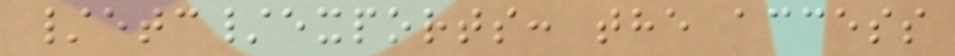/etc/exports: the access
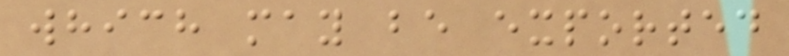which may be exported
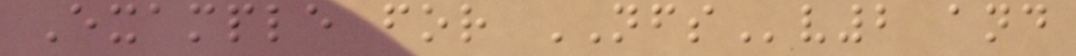Example for NFSv2 and
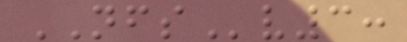NFSv3:
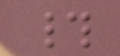#
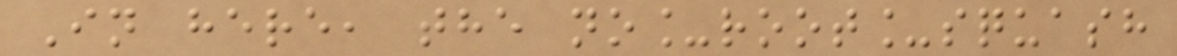In here, the no_root_squash
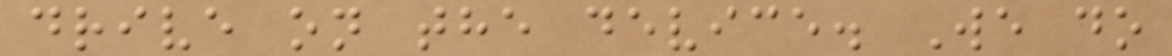drive on the device. We do
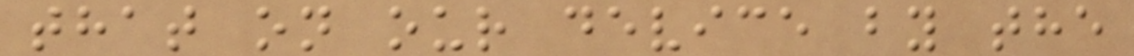that on our device by the
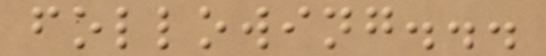following...
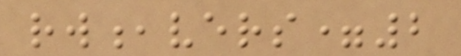rw,vers=2
